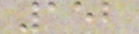152
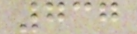737
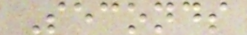Seconds
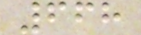668
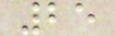25
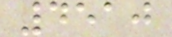4510
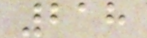218
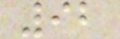92
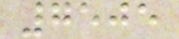7505
